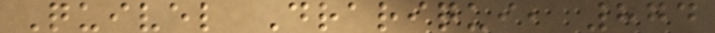Quivel Drariqui, 874
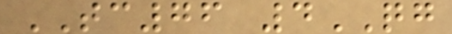TC76 4QG
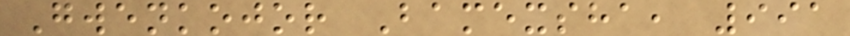Gwenkojor Bamexsha, 991
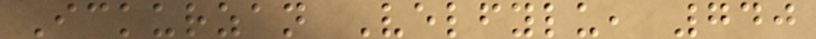Ickurzan Velfylu, 740
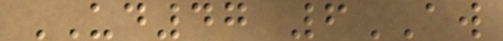UD47 6AW
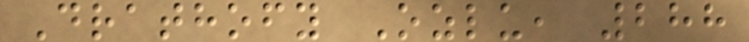Drathofy Ozlu, 288
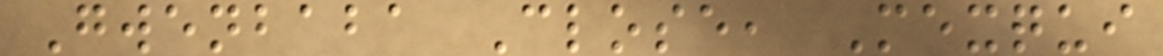Gwenbaba Close, Mexqui
